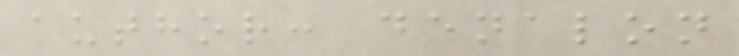author: denalon
